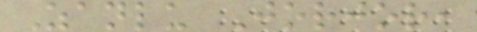Zanlu Jorjor,
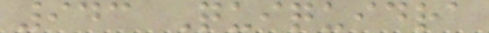943 Quiquidra
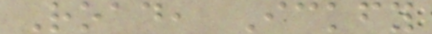Road, Ickfy
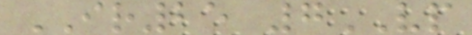IR25 7VP
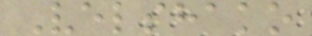Velshako
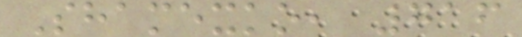Shamexko, 716
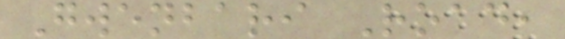Gwenbari Road,
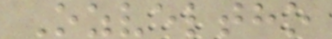Ozveltho
